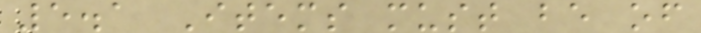5.1 Items must be of
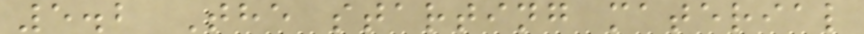5.2 The starting material
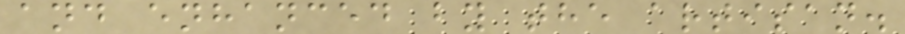and enhanced by the artisan.
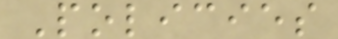Policies
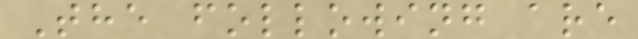The following are
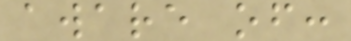aware of:
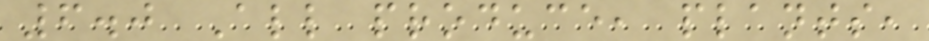6.0 All produce, plants,
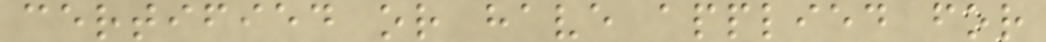certified or have applied for
